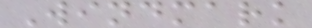Windmark
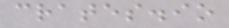crates.io
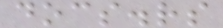docs.rs
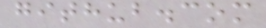github.com
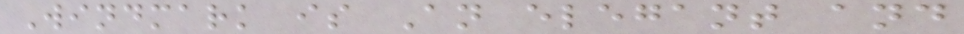Windmark is An elegant and
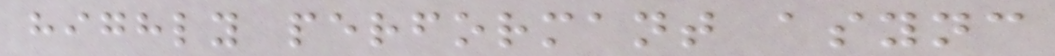highly performant async
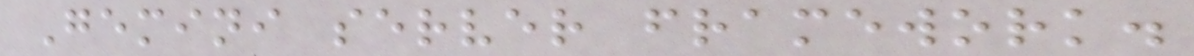Gemini server framework.
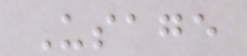Usage
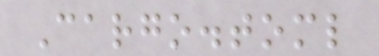Cargo.toml
